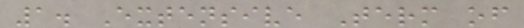1. Extensive Term of
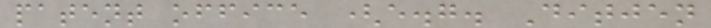patent office (e.g. Ditjen
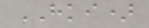HKI)
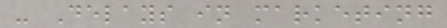- Delays in marketing
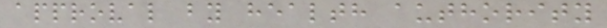approval by health authority
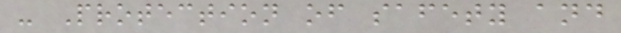- Protection of safety and
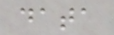data
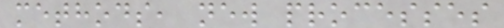methods, new processes
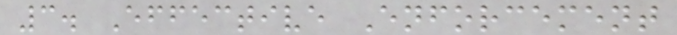3. Effective Enforcement
